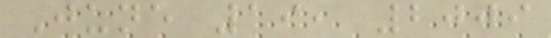June 19, 2009
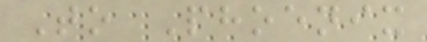To Phoenix
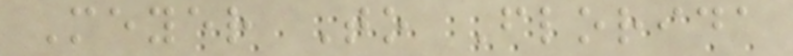Meyer To Florida
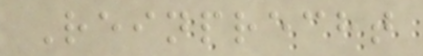Reinprecht
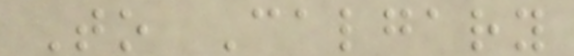To Calgary
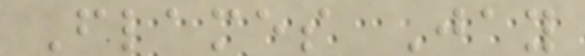Flames Jay
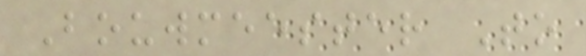Bouwmeester To
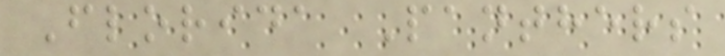Florida Panthers
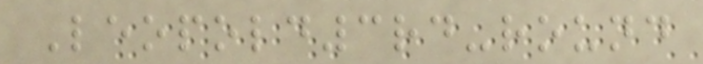Leopold3rd-round
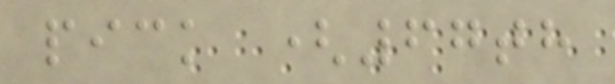pick (67th
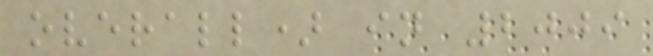overall) in 2009
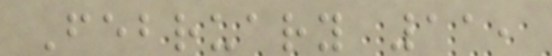February 11,
